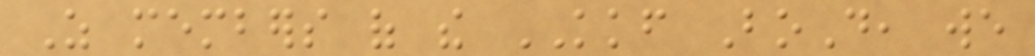As members of the KKF BoD, we
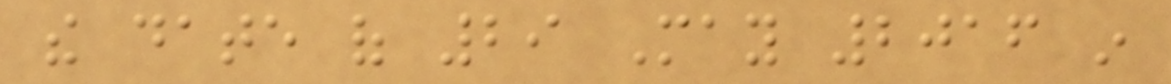the date of 29 May 2016 in
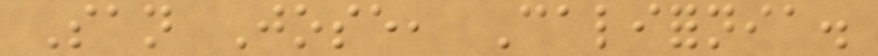San Jose, California.
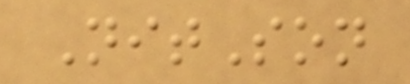NitSon
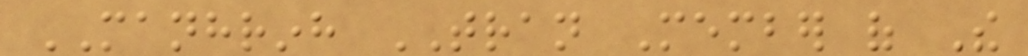MANHRINH TRAN Member of The
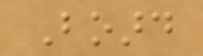Board
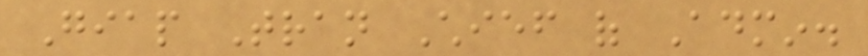Giap Tran Chief of Admin.
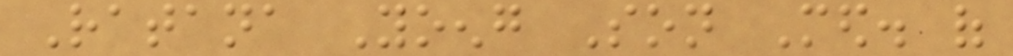Ratana Yoeng Son Med. of
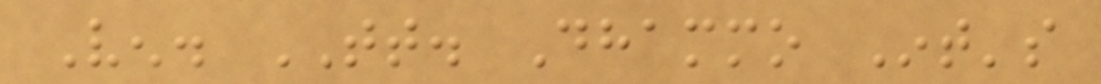Ven. TT. Dhammo Int's
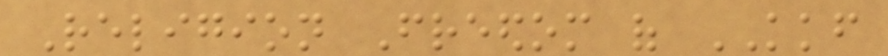Religion Freedom of KKF
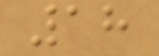18
